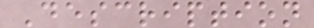Description
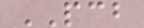PCB
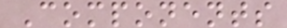Components
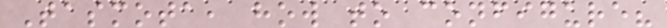Tasmota, how to configure?
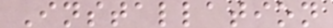Installation
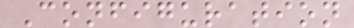Configuration
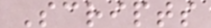Scripts
